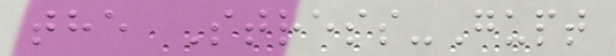the Stress-Gupt
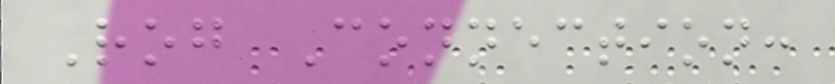Rog Connection:
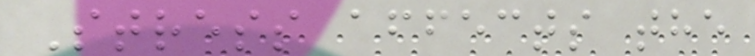Stress affects the
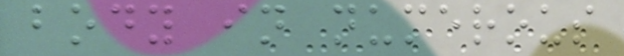body in numerous
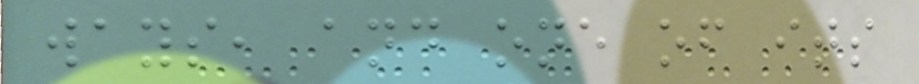ways, and one of its
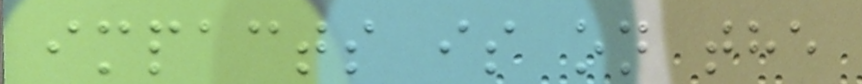impacts is on the
